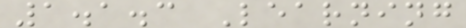1.1.3 Learning
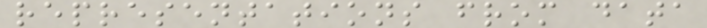representations from data
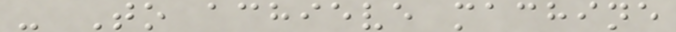- To achieve machine
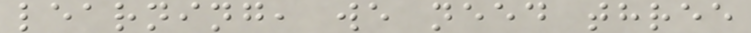learning, we need three
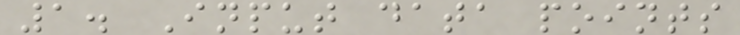1. Input data points
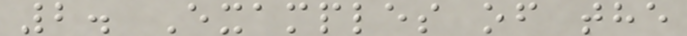2. Examples of the
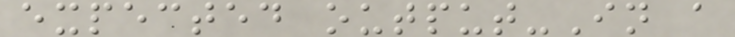expected output-In a
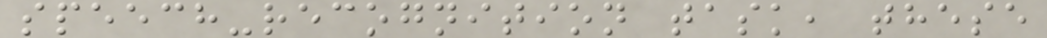speech-recognition task, these
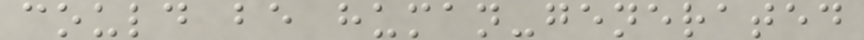could be human-generated
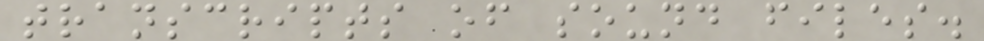transcripts of sound files.
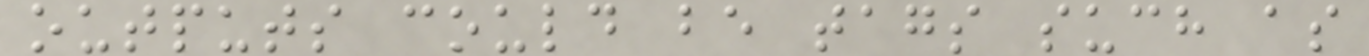outputs could be tags such as
